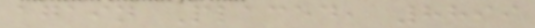again Placed, 8899
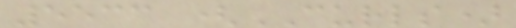5533 (CURLS)
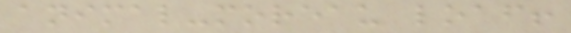animal-moreau loaf!
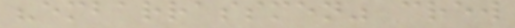"embarrassmen" crew
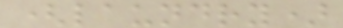(laundry)
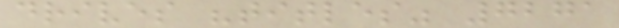drives "titles" 7271
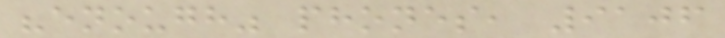"enough" phones, 9106
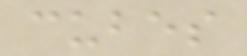cubes
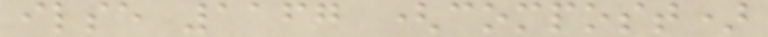ilse 1167 (compost)
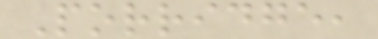Porridge,
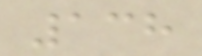138
